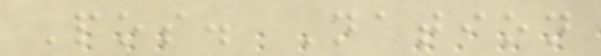Pos. Nation
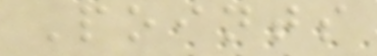Points
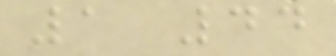1 44
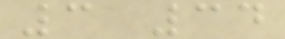3 34
